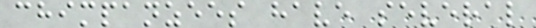chimpanzees have several
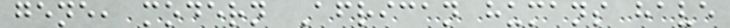gene, modern African humans have
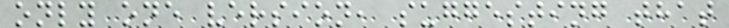only one version, suggesting that
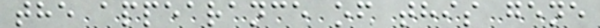the appearance of this gene
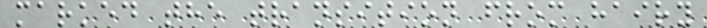marked the transition from hairy
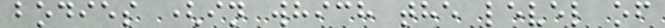bodies (in which the level of
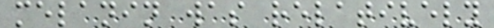melanin was relatively
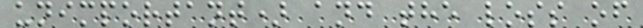unimportant) and the loss of
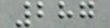287
